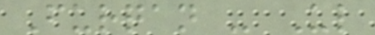Furqan - Ul
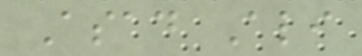Asad Ali
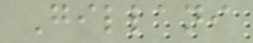Gillani
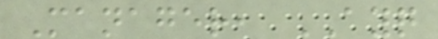Manager, AYQ
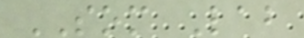SOM Lab
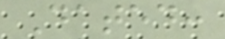Dated:
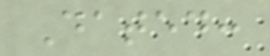Dated:
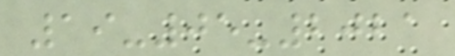19-05-2021
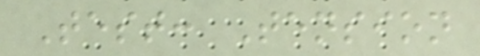Test: Tension
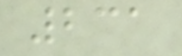231
